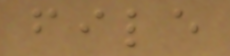file
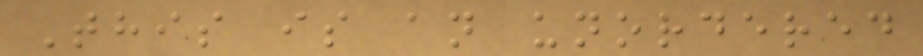This is an unordered
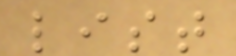list
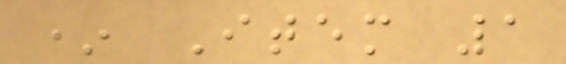* Item 1
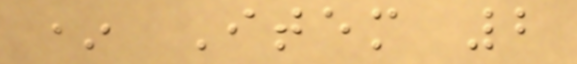* Item 2
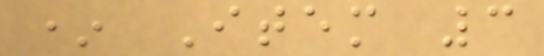* Item 3
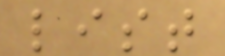list
